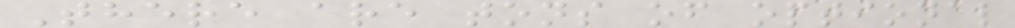There are tons of optional
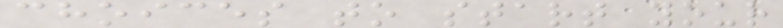choices to start your
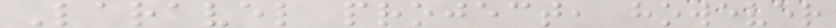Laravel project, however
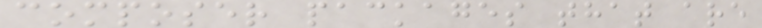composer packages that are
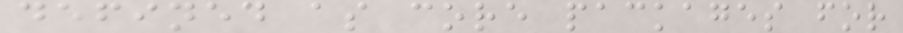defined as core packages for
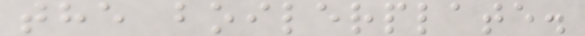the boilerplate.
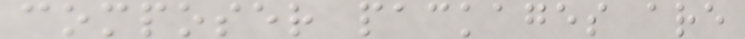composer packages are
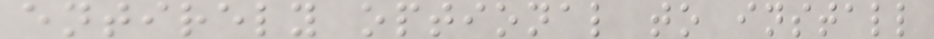entirely optional to install
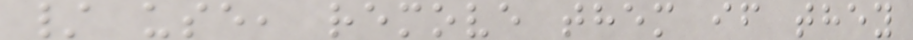/ use, remove them if they
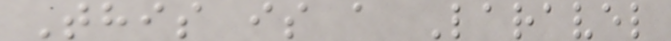This is a Laravel
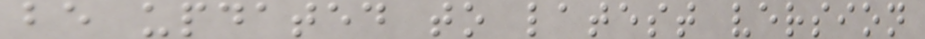be updated to latest version
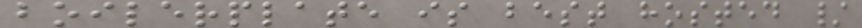boilerplate is best hosted /
